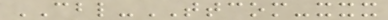CBL-TTCOM-xxx
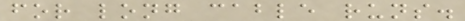for long cable runs.
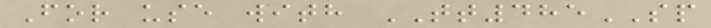For use with TT485SP
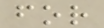for
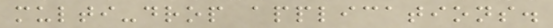multi-drop applications.
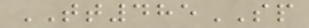TT485SP
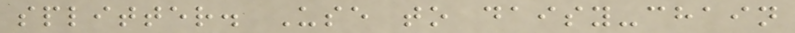splitter. Use to daisy-chain
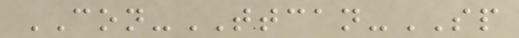CON-TTCAN-SP
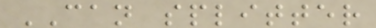CAN splitter
